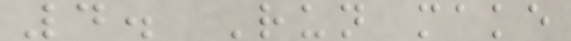4. Run make
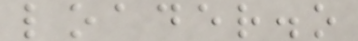loader.o
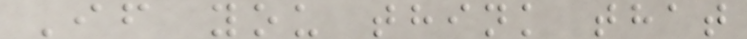If you think that
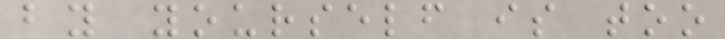by yourself is too
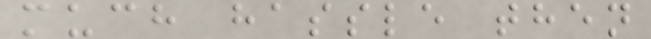much hassle then
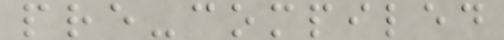pre-compiled
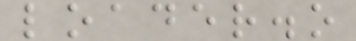loader.o
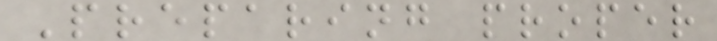Preparing proper
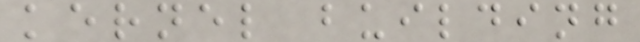kernel building
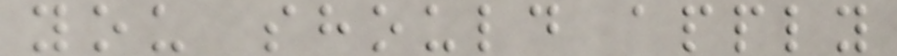you should apply
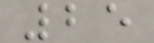25
